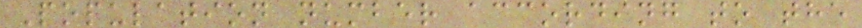Population number according to the
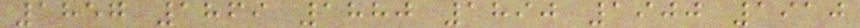1857 1869 1880 1890 1900 1910
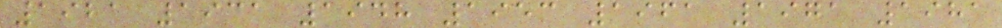1921 1931 1948 1953 1961 1971 1981
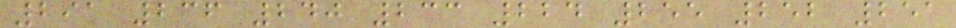291 236 240 233 224 255 252 251
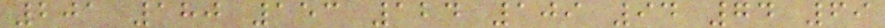201 180 153 124 109 94 74 69
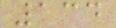134
